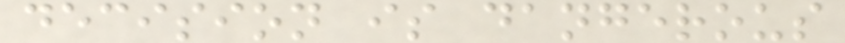decision is dangerous
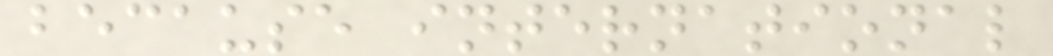because international
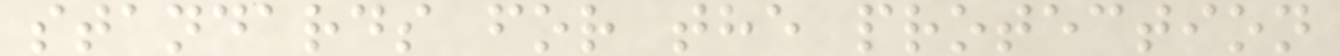standards for the protection
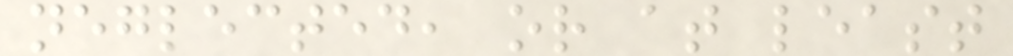neglected, or at least
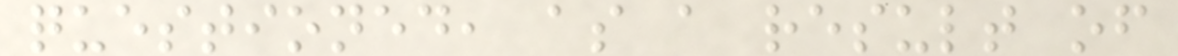questioned, as a result of
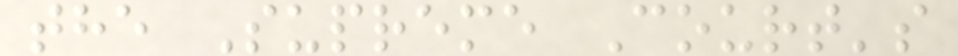the Supreme Court's
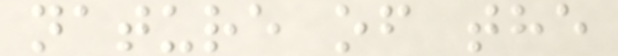nature of the
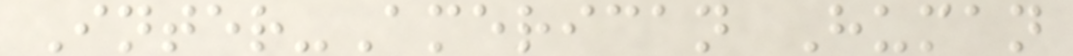Inter-American Human
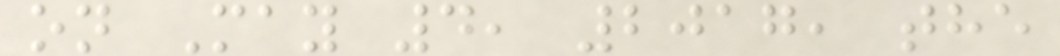on May 4, 2017, the
